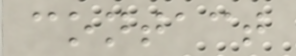contact
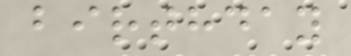birthday
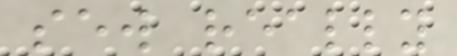sew really
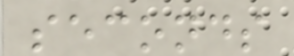seconds
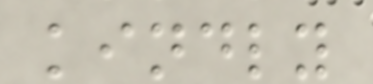kindly
